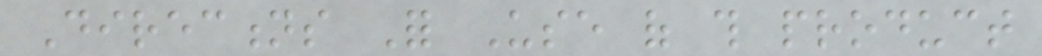Directions For Use of this product
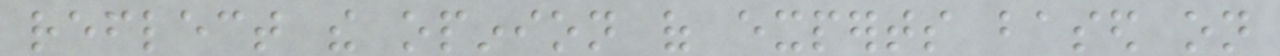reflect the opinion of experts based on
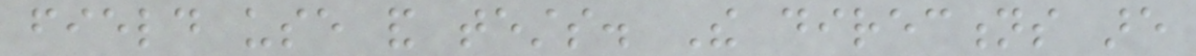field use and tests. The directions are
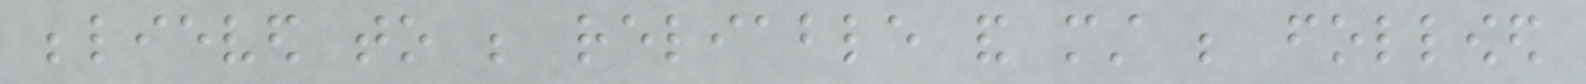believed to be reliable and must be followed
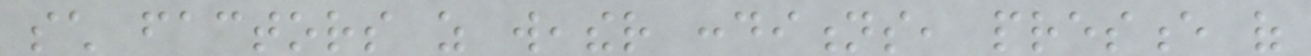such factors as weather conditions, presence of
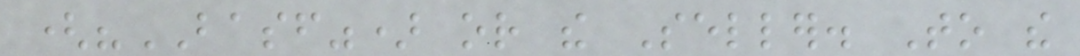("BASF") or the Seller. To the
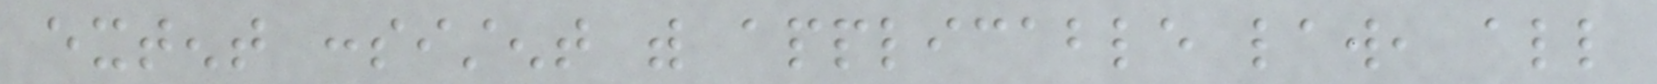extent consistent with applicable law, all
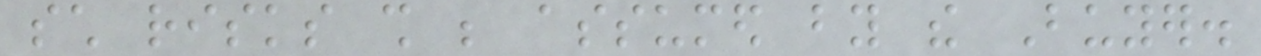such risks shall be assumed by the Buyer.
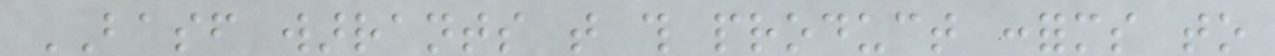BASF warrants that this product conforms to
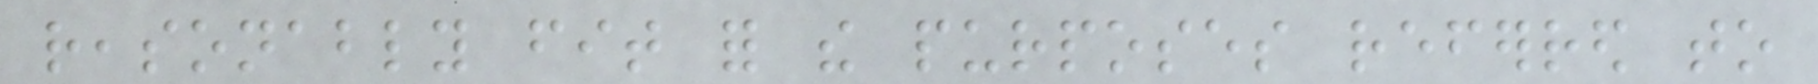reasonably fit for the purposes referred to
